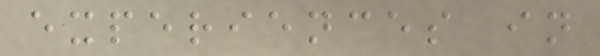experiences in
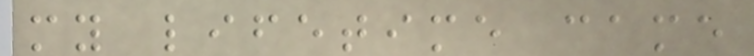my lifetime came
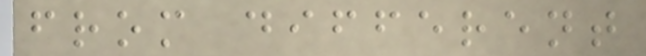from different
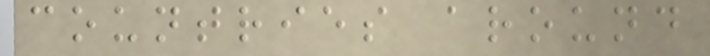countries around
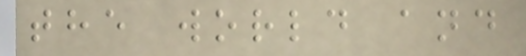the world and
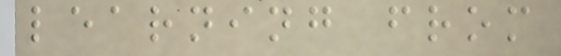learning from
